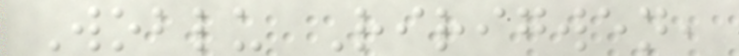Woblu Ririgwen,
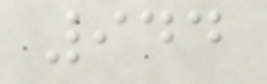944
